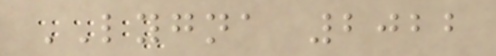LYGNA 2022
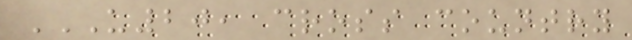U20, CROSS COUNTRY
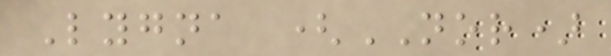Lygna (NOR)
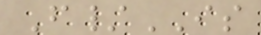F/IS
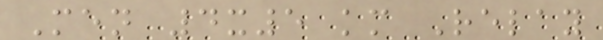Men 4x5 km Relay
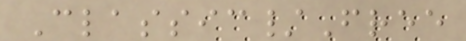Classic/Free
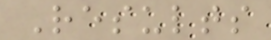Results
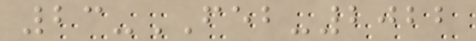23-FEB-2022
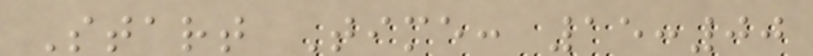Start Time: 15:00
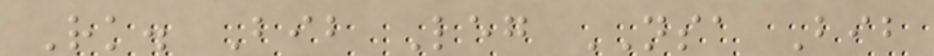Rk. Bib Leg NSA Bib
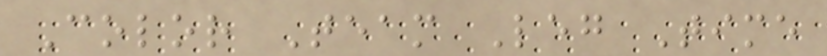Color Team Leg Time
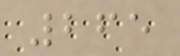265
